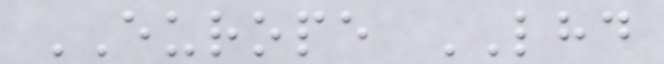EUROPE LHD
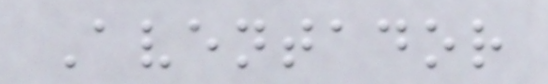Aventador
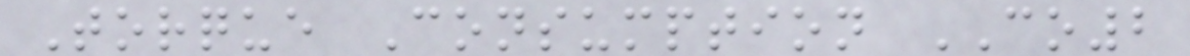Torque Consumption CO2
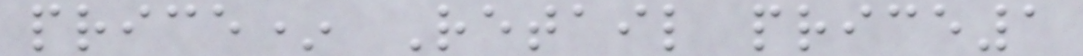price* Retail price1
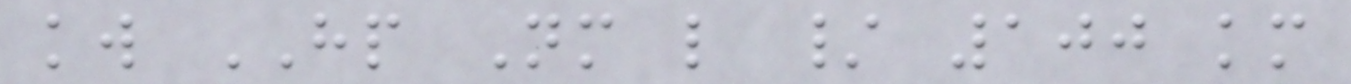kw HP Nm l / 100 km
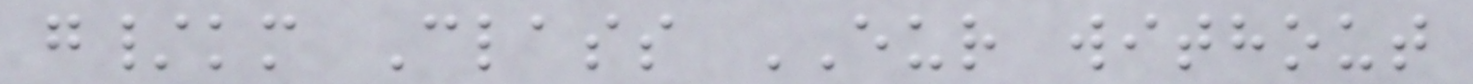g/km Class EUR without
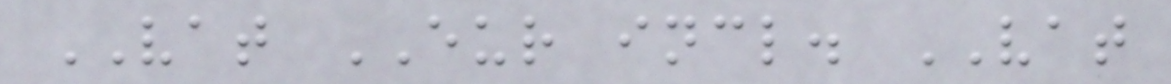VAT EUR incl. VAT
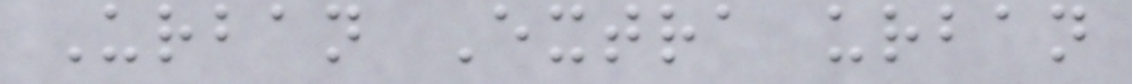Urban Extra urban
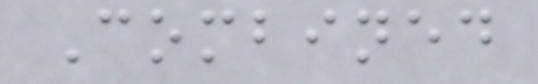Combined
